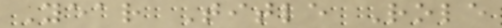Year Title Role
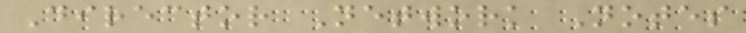Director Network Notes
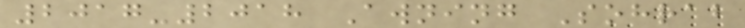2017-2018 Awning Sohrab
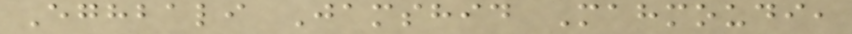Eghbali Jamshid Mahmoudi,
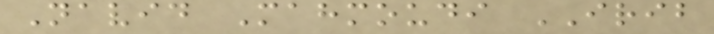Navid Mahmoudi IRIB
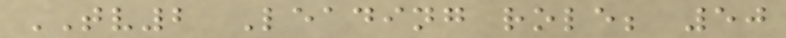TV2 Leading role; 50
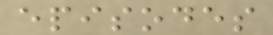episodes
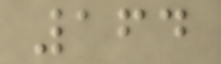164
